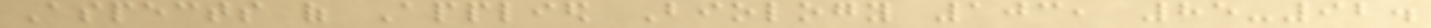Aspects of Applied Biology 103, 85-92.
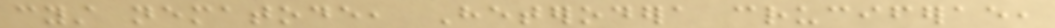cyst nematode, Heterodera cruciferae,
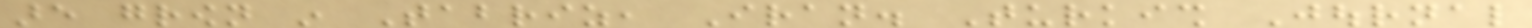are grown in Tabriz, Iran. Turkish Journal
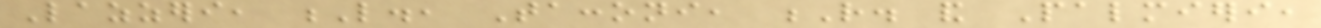Lazzeri, L., Tacconi, R. and Palmieri,
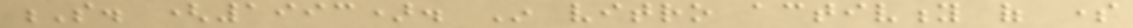S. (1993). In vitro activity of some
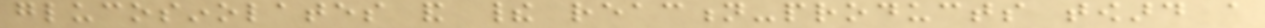glucosinolates and their reaction-products toward a
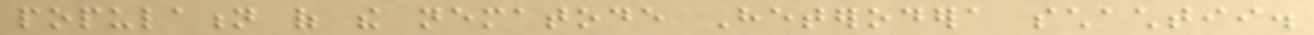population of the nematode Heterodera schachtii.
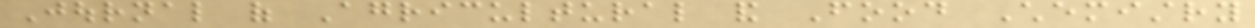Journal of Agricultural and Food Chemistry
